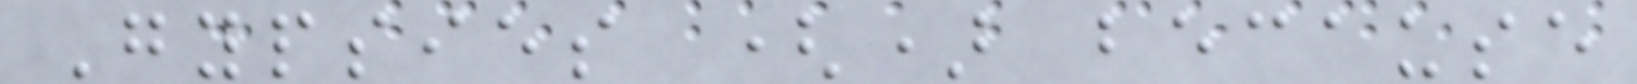Gypsies () because
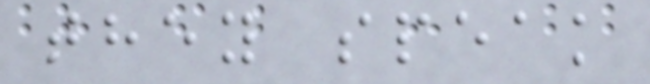they speak
